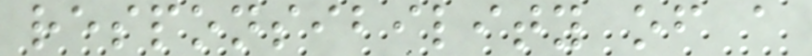responsibility of a
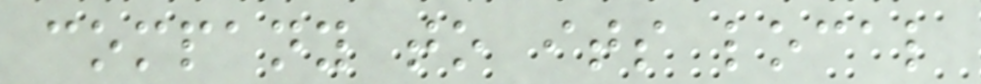company to its local
